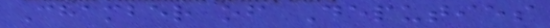Chamber of Deputies
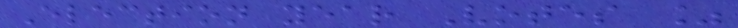Election year Votes %
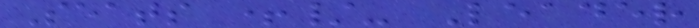Seats +/- Leader
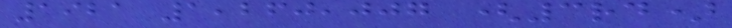1921 1,260,007 (3rd)
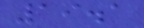19.1
